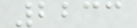2233
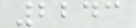2243
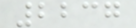2237
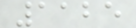1125
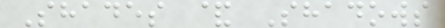Shades & Shadows
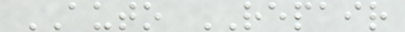AUTO REPAIR
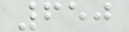650
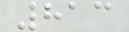813
